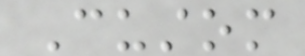Custom
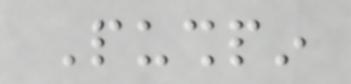Pushpin
